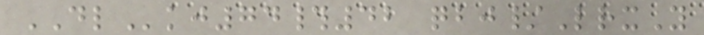DLkj74#42 qbj/LrxY
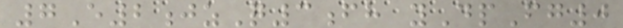7E2jzQ3fh yDpFg0
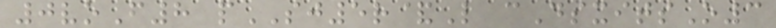0voF8 pSJ5r&L cDsxitsO3
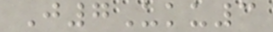J7Uku3
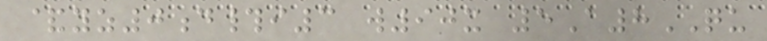&yz0d#i3 w90x 5A8QU
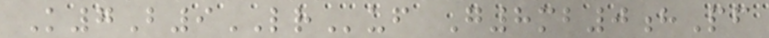K7B9LRuf G8mb0hPf
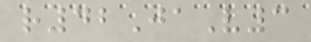r42JaV3
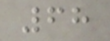68
